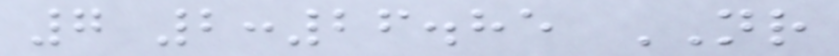7 2:26.85 NR
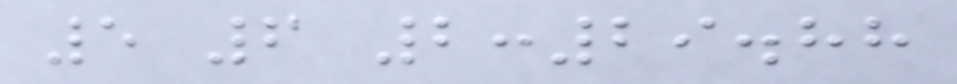5 6 2:29.88
